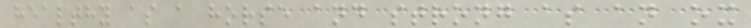healthy as a horse and strong as an ox
